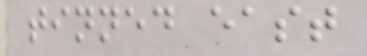tinned east
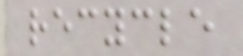recycle
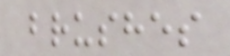brushes
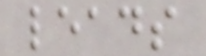leads
